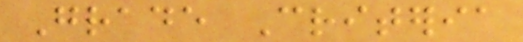Grade Criteria
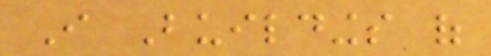I Buildings of
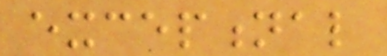exceptional
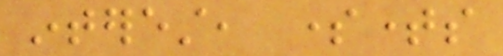interest, sometimes
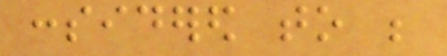considered to be
